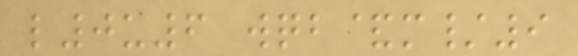l0u6 wqb&m/9
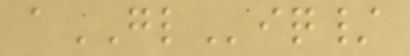aGLiq/
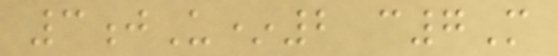3jU*2 c7M
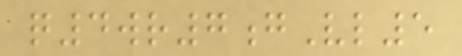q4wr7gVl5
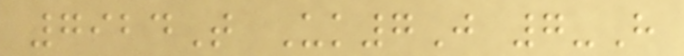7924T Uk7J 7-H
